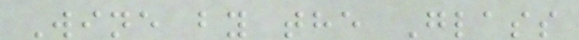Wine by the Glass
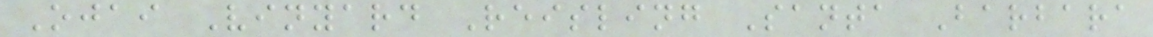Ojai Vinyard Reisling Santa Barbara
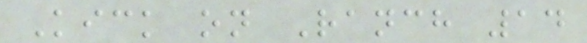Kick on Ranch 14
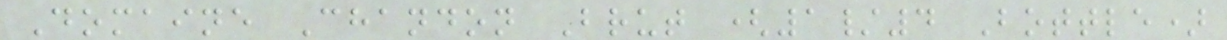Domaine Chandon Brut (1/4 Bottle)
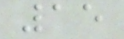15
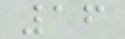16
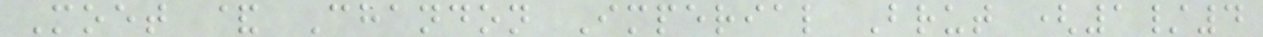Moet & Chandon Imperial Brut (1/4
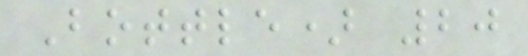Bottle) 20
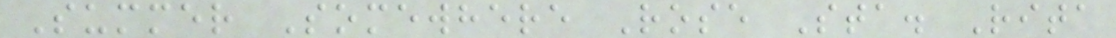Summer Somewhere Rose Sta. Rita
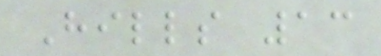Hills 13
